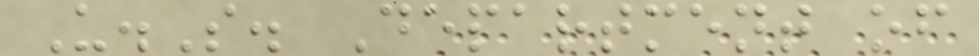U.S. Department of
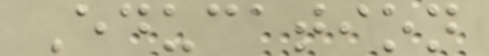Education
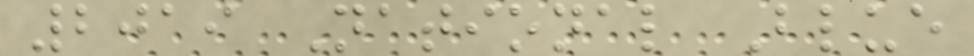2019 National Blue
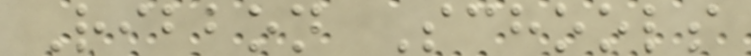Ribbon Schools
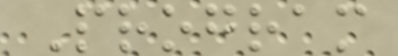Program
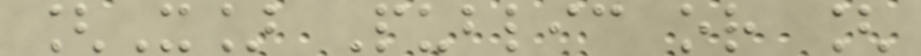[X] Public or [
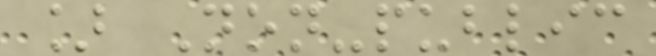] Non-public
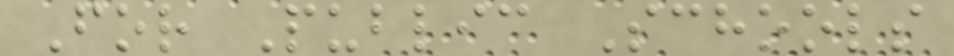For Public Schools
